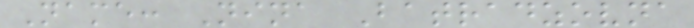Name: Nina Batradzovna
